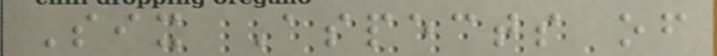Six Aspects of
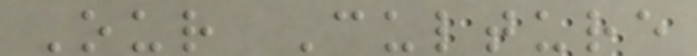Our Culture
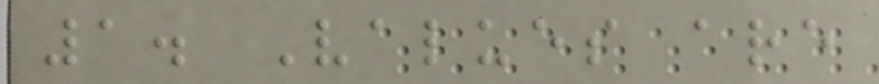1. Values are
